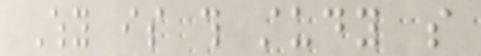Why is this study so
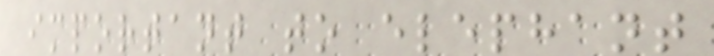important to elephant
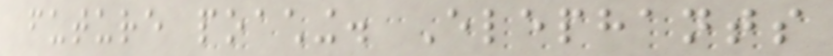future poaching. Elephants
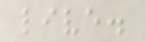live.
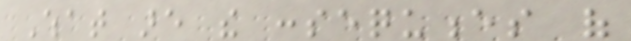What are the consequences of
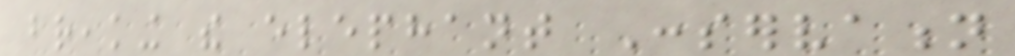breaking the elephant Conservation
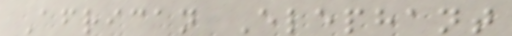African Elephant
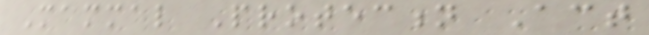Mammal Protection Act
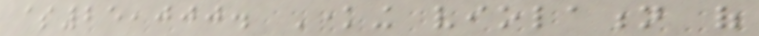$25,000. Knowing violation of
